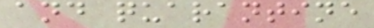and quarantine
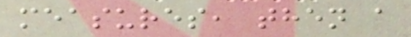measures, then a
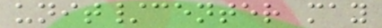unit/center may
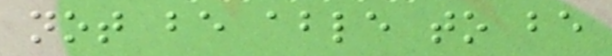not be able to be
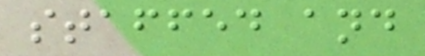staffed and
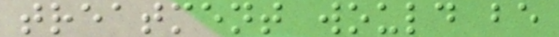treatment would be
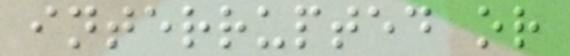interrupted or
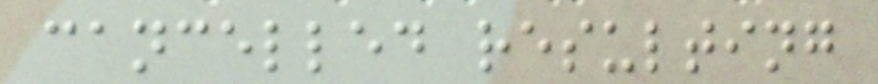cancelled resulting
